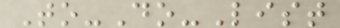To-Do-List
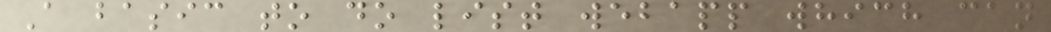A basic to do list webapp which can
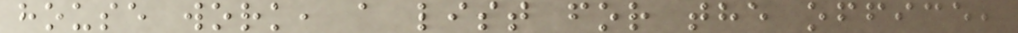house work, a list for the office,
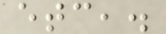etc,.
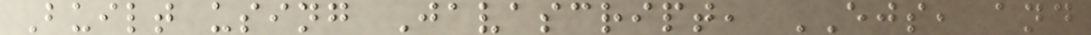Built using Javascript, EJS, and
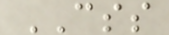CSS
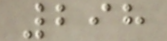298
